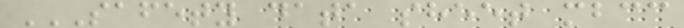SAFETY DATA SHEET MBCC
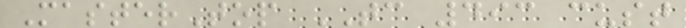MasterTop TC 493 cust
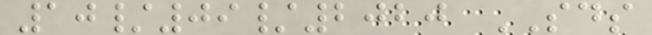10/09/2020 SDS
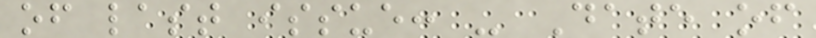of last issue: - Date of
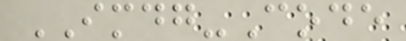IMDG-Code
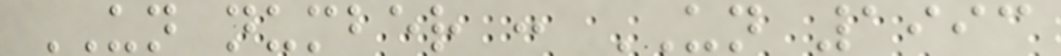UN number : UN 1993
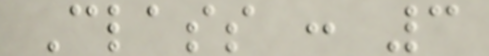Class : 3
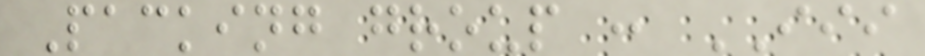Packing group : III
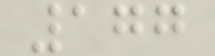177
